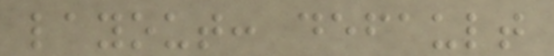layout: default
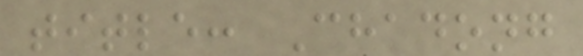title: Chadong
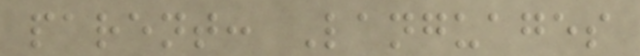parent: Languages
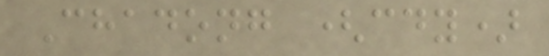Chadong (cdy)
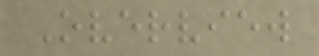Overview
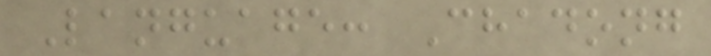Language: Chadong
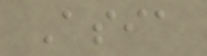Asia
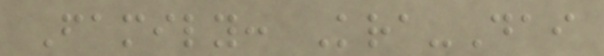Family: Kra-Dai
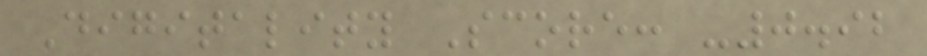Digitality Score: -0.92
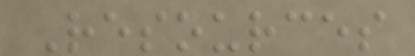Resources
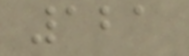121
